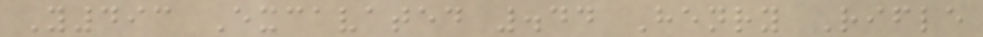Y493 Excavated .44 Henry Rifle
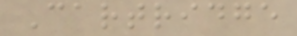Cartridge
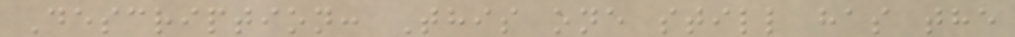Description: This one still has the
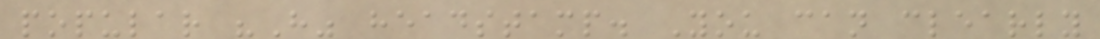popular "H" headstamp. You can clearly
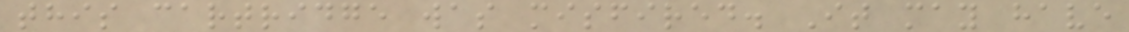this cartridge was misfired. It may have
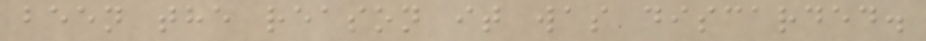been the reason it was discarded.
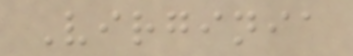Virginia
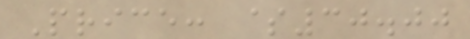Price: $30.00
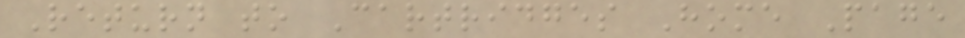Return to Cartridges Home Page
